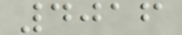4016
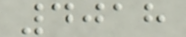4018
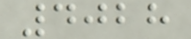4028
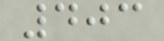403
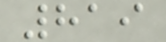819
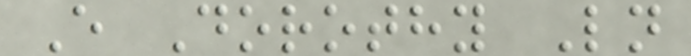E Dorothy Ln
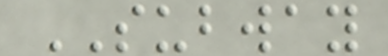SUBWAY
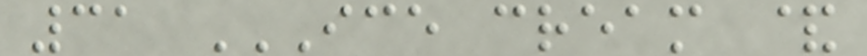31 ICE CREAM &
